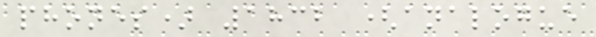phones) 1832 (analogue
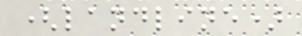(landline)
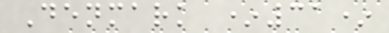Denmark *31*
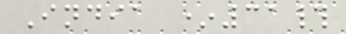India *31#
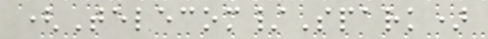(Telecom/Spark)
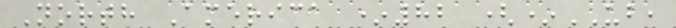North America *82 (*UB,
